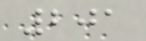201
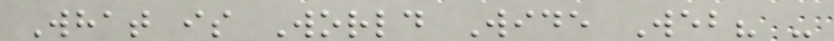What is World Wide Web? -
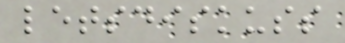letsdiskuss
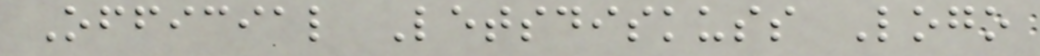Official Letsdiskuss Logo
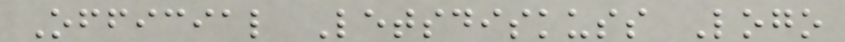Official Letsdiskuss Logo
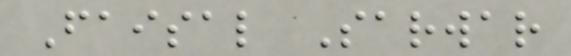Faisal Sarwar
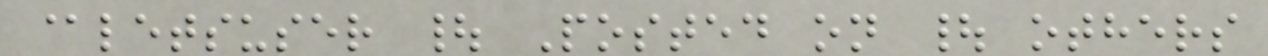@letsuser | Posted on | others
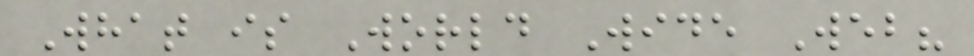What is World Wide Web?
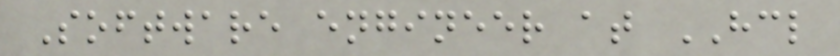Software engineer at HCL
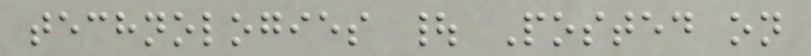technologies | Posted on
